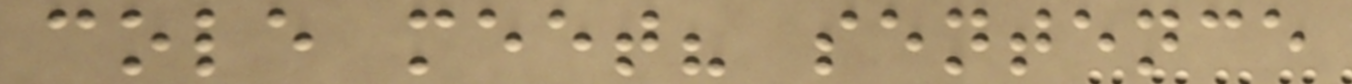cole meet? sentence
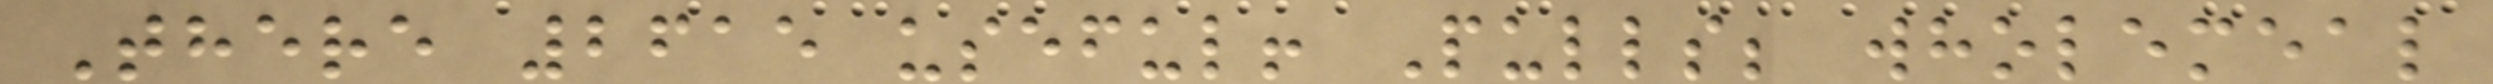There 2615 useful! Pulls; wholemeal
